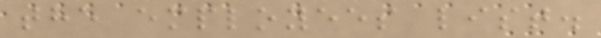the employees list.
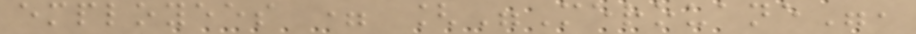employees = ["Merouane",
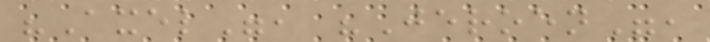"Axel", "Jeroen",
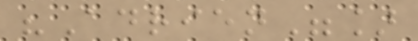"Adrien"]
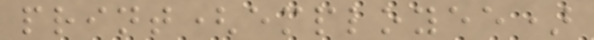print(employee)
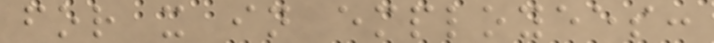for x in employees:
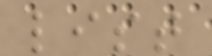list
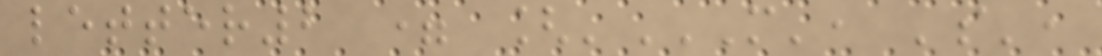letter2 = ['M', 'S',
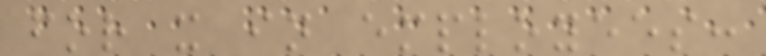for x in employees:
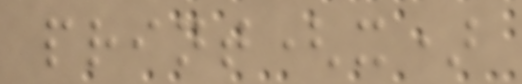print(x)
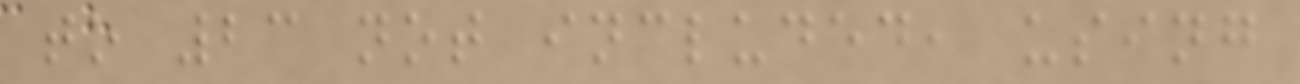to 23 not included, using
